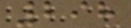298
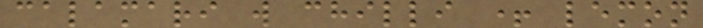calamari w chilli + lemon
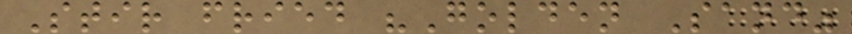Stir fried "Golden Sand"
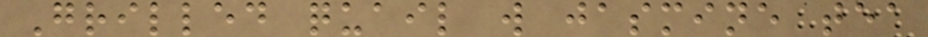Grilled quail w jasmine tea
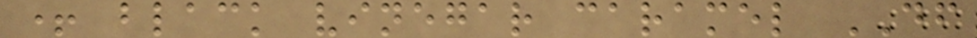+ black vinegar caramel DF
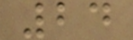24
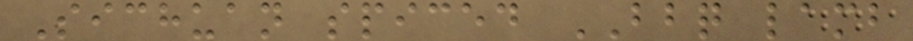Sichuan spiced BBQ lamb
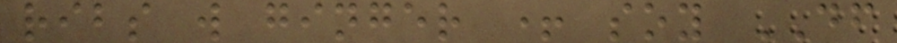ribs w ginger + soy DF
